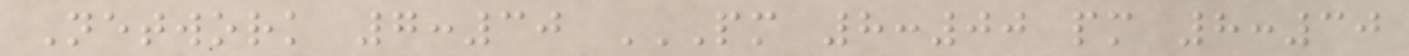Network 7:30 PM 8:00 PM 8:30
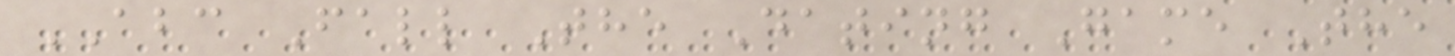ABC Fall The Dating Game The
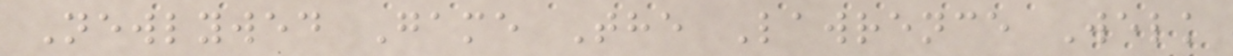Newlywed Game The Lawrence Welk
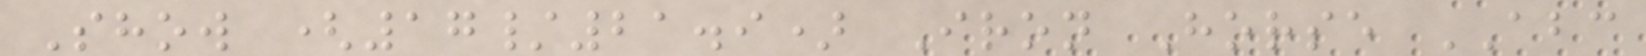Show (17/21.9) Iron Horse ABC
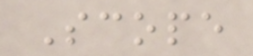Scope
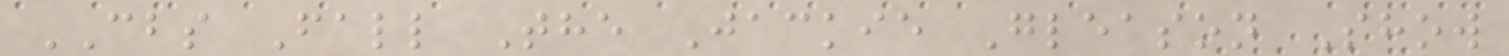CBS Fall The Jackie Gleason Show
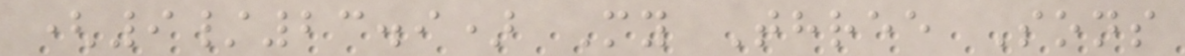(9/23.9) My Three Sons
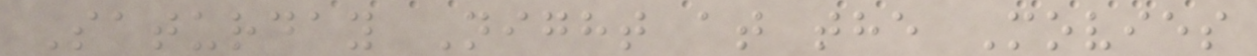Saturday Night at the Movies
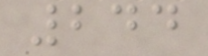244
